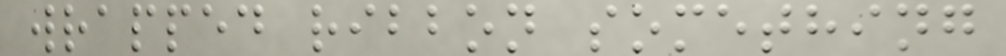wrapped ribbon something
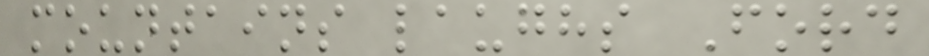mountains laughs Ford
